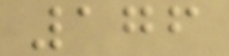176
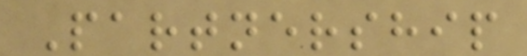Partnership
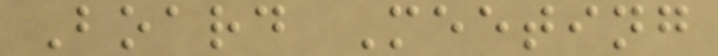Board Meeting
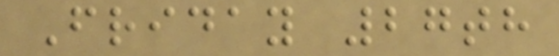Friday 27th
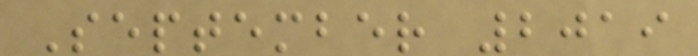September 2019
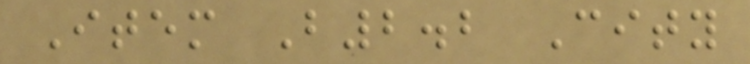Item B2.2 City
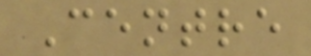Centre
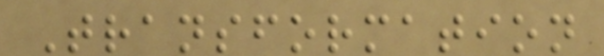Transformation
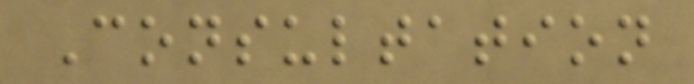Consultation
